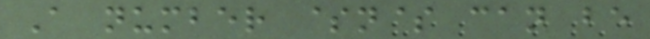A number $n$ can be
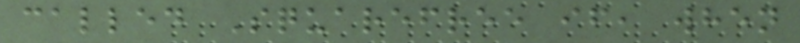called Squarefree if, when
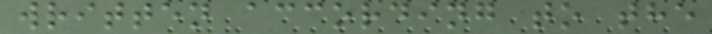written according to the
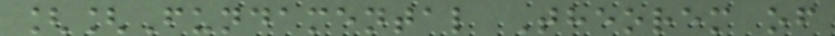[[Fundamental Theorem of
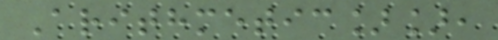Arithmetic]],
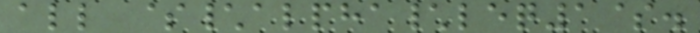all $\alpha\leq1$.
